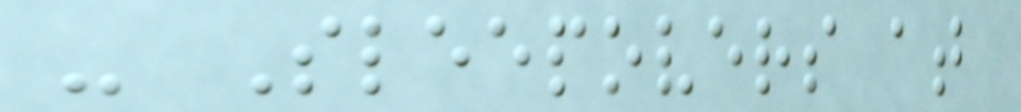- Sleepovers at
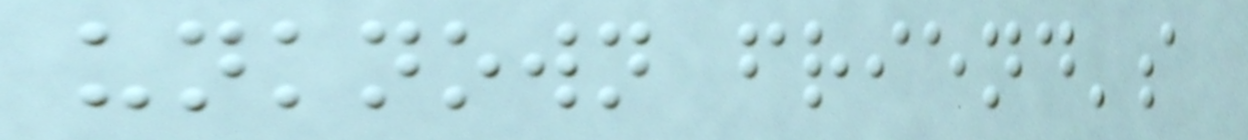unknown friend's
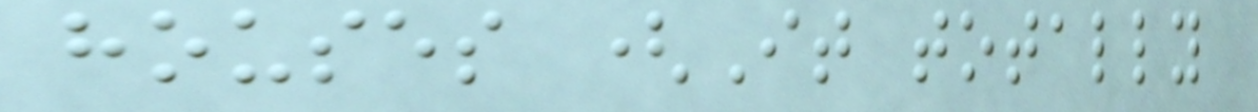houses (It totally
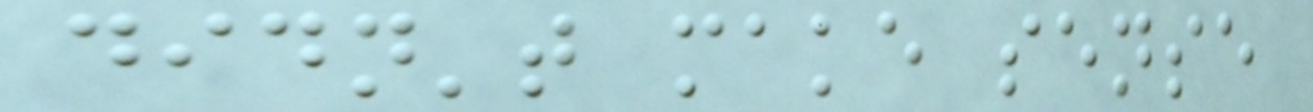didn't make sense
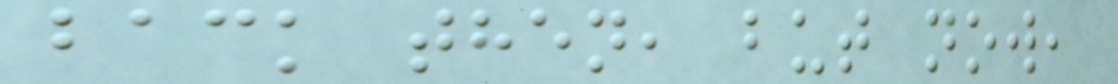back then, but now,
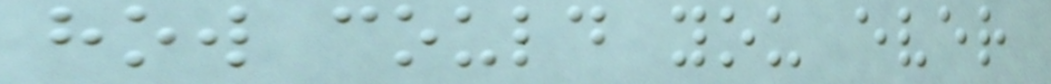how could you ever
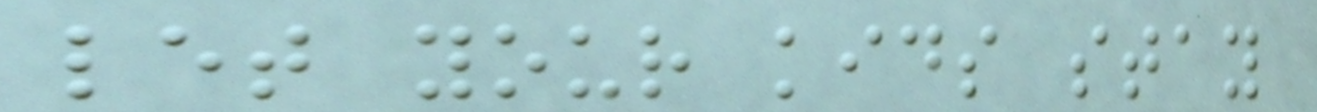let your kids stay
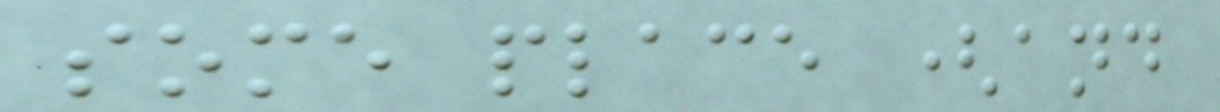some place (and
